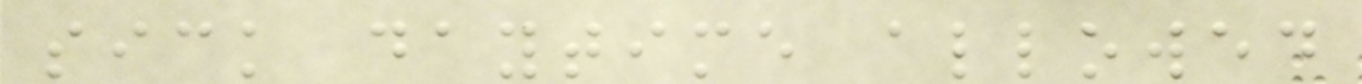sick daytime allowed
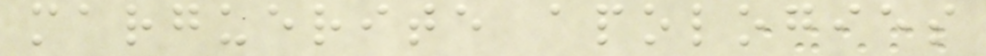marguerite apologies
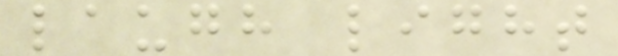laugh light
